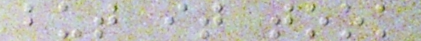but it took
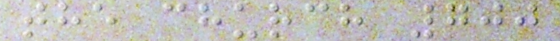the church 700
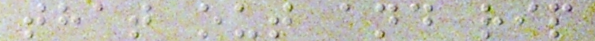that out and rip
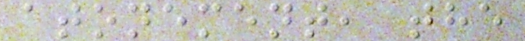atonement, the
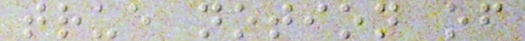true notion of
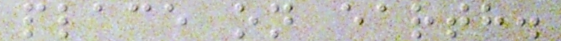place on earth.
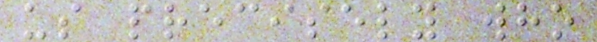us precisely who
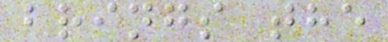brings the
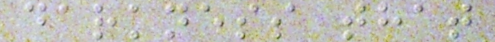darkness that
